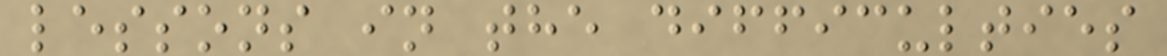lessons in the difficulties
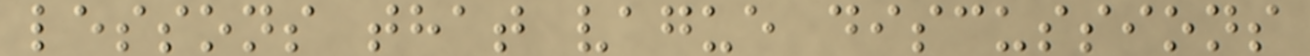lessons that vague discussions
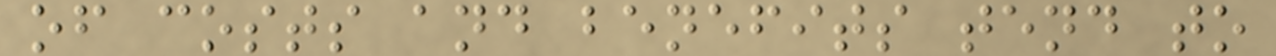of costs and benefits tend to
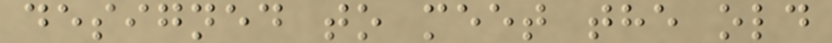designed to meet the old
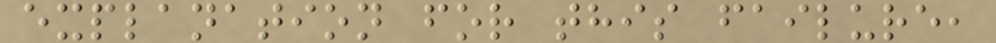explanation for this failure,
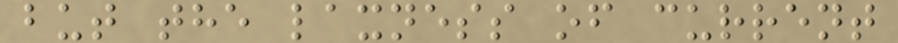but the laxness of current
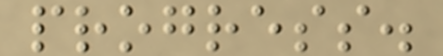progress.
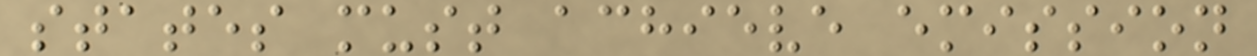states must achieve emission
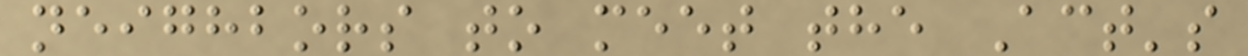neighbors to meet the Act's
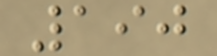190
